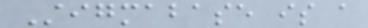Stigmabase is a
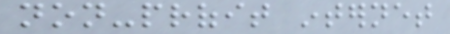non-profit internet
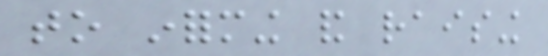to informing and raising
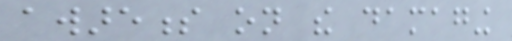awareness on the damaging
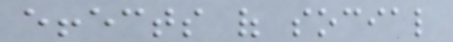effects of social
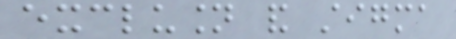exclusion and stigma
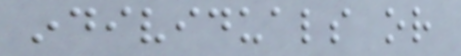individuals or
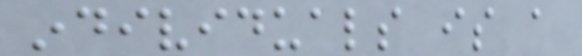individuals is a
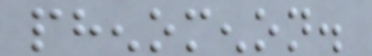phenomenon.
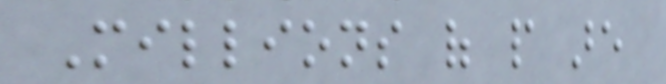Millions of people are
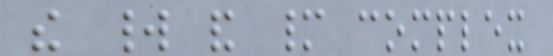the world and many complex
